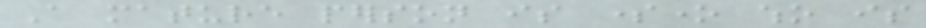A mature person is someone who is
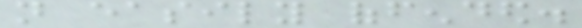not easily offended.
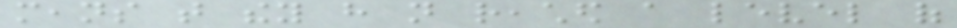means that they have not reached a level of
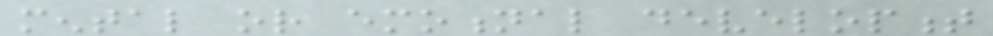mental or emotional development
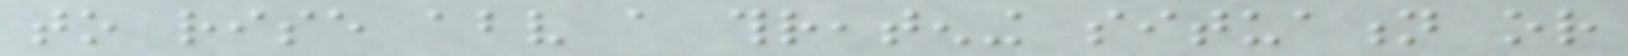to rise above a threatening situation or
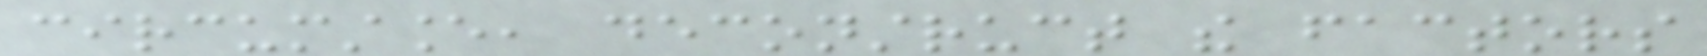circumstance, deconstruct the factors
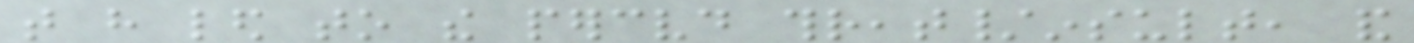that have led to the perceived threat/insult, and
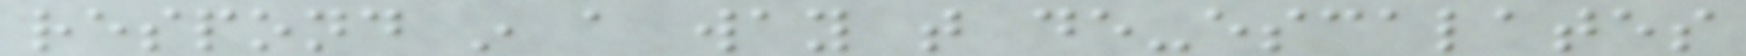respond in a way that de-escalates
